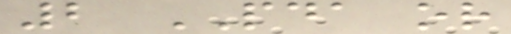2 PDA or
